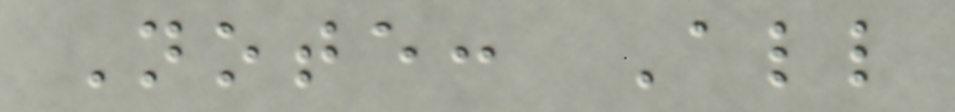Note: All
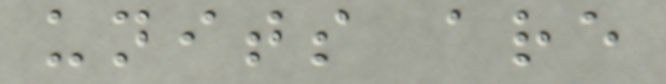units are
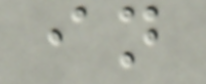in
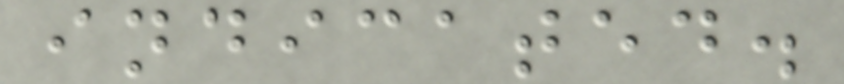indicated.
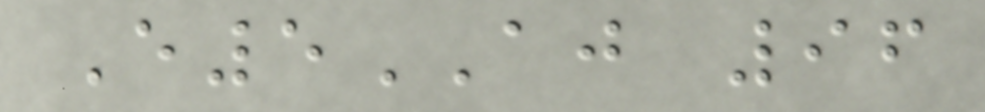E5AJ 96
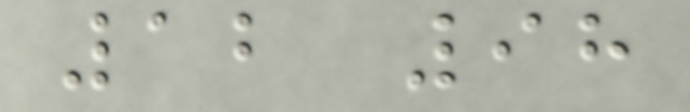12 98
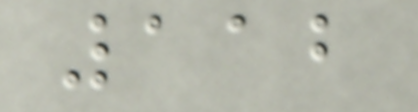112
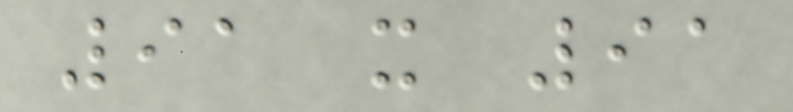91 x 91
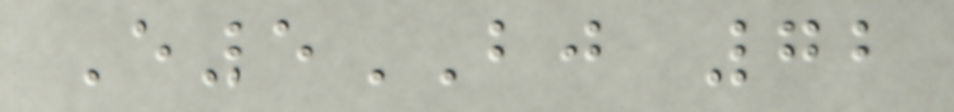E5BJ 72
